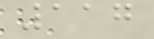117
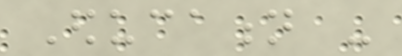Education -
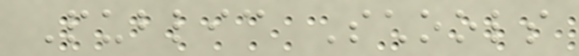Public Schools
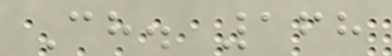Ch. 168
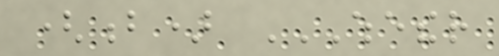(b) WHETHER
